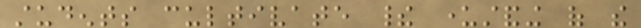students cultivate their understanding of the
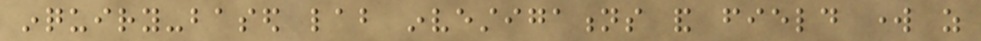inquiry-based lab investigations and field work as
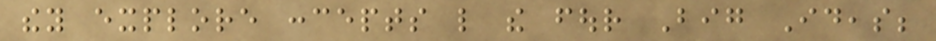they explore concepts like the four Big Ideas;
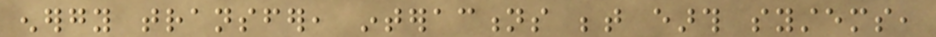energy transfer, interactions between earth systems,
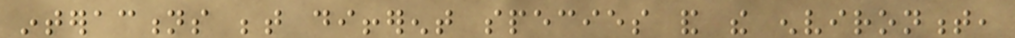interactions between different species and the environment,
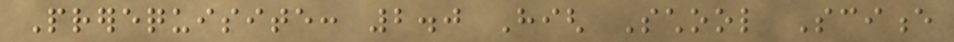Prerequisite: 2.0 High School Science
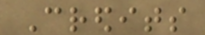Credits
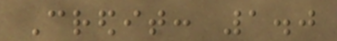Credit: 1.0
